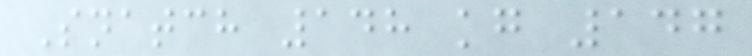Snatch 148 kg 147
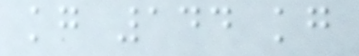kg 144 kg
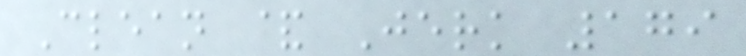Clean & Jerk 179
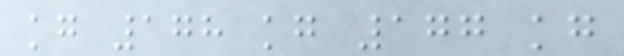kg 178 kg 177 kg
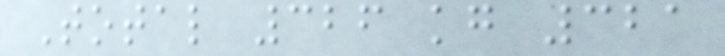Total 326 kg 321
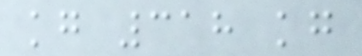kg 318 kg
